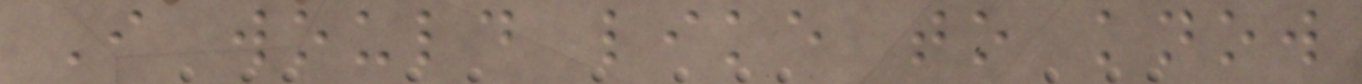I would like to know
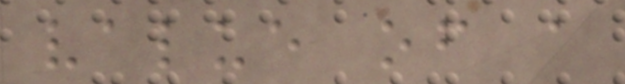value of a
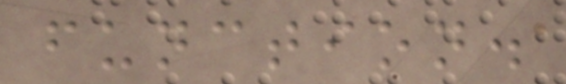function.
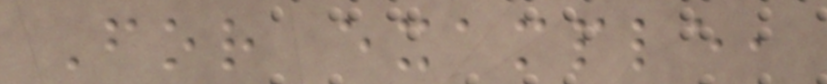For example,
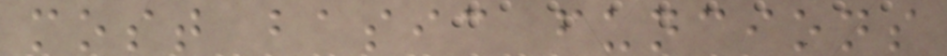most basic funcions
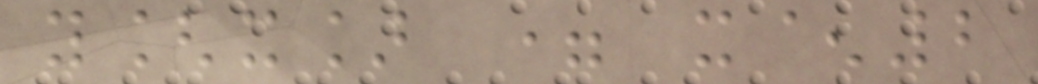y[x] = x^2
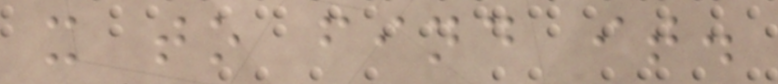x to find it.
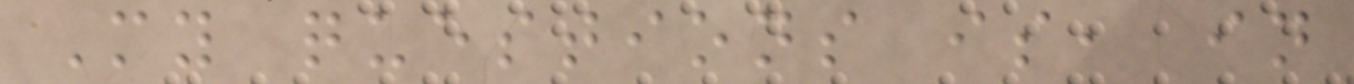My questions is, in
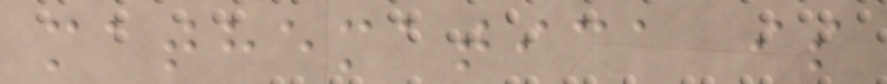mathematica is
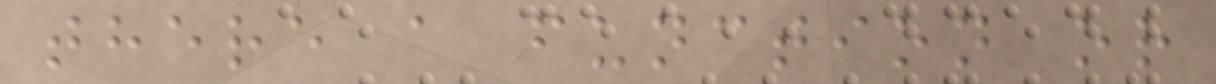there a function or
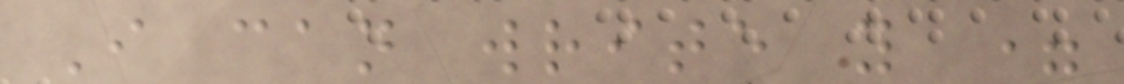I can write y =
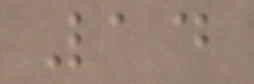14
